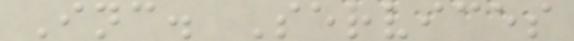Inc. Services
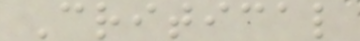Critical
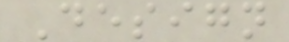Design
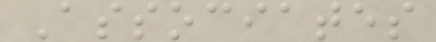Associates
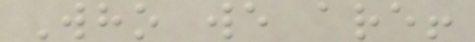Who we are!
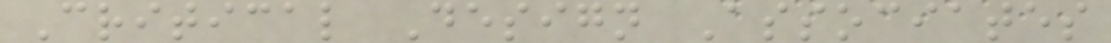Critical Design Associates
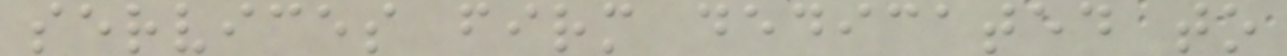services firm dedicated to
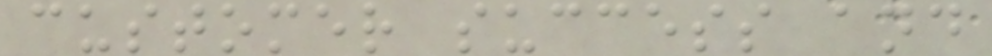customer success and
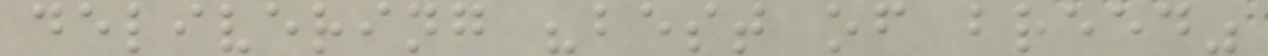delivering "best of breed"
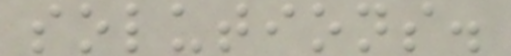solutions.
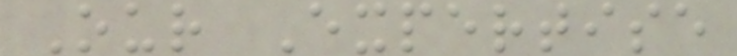Our Expertise
